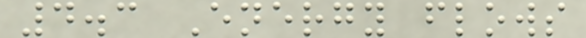4.3 Energy flows
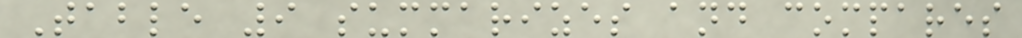Table 9 summarizes and compares
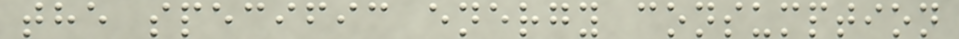the specific energy consumption
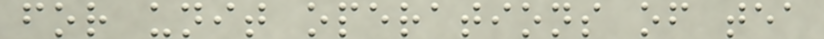for unit operations of tea
